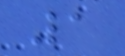1
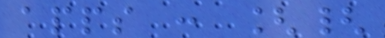apps : [{
